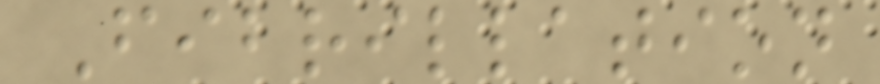Fibrillation
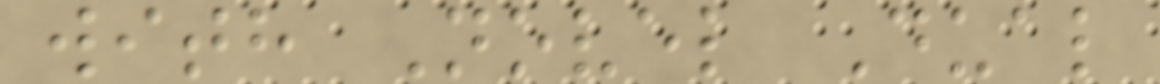with Novel Dual
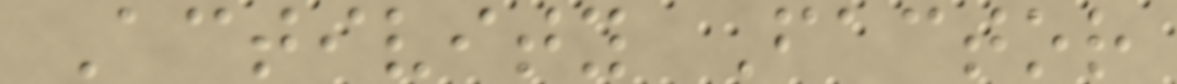Activity Factor
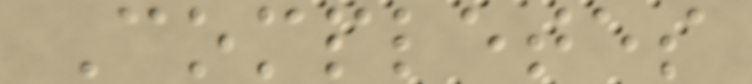Completes
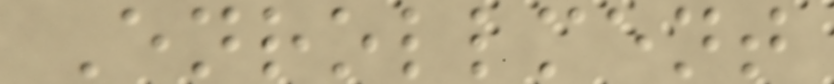Enrollment
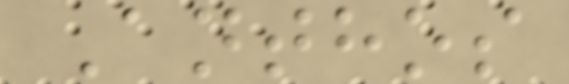Anthos
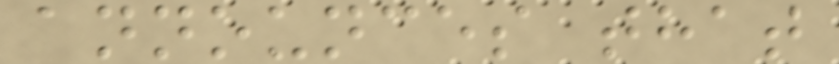announces that
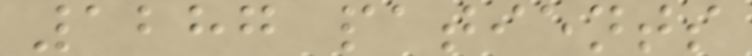1287 patients
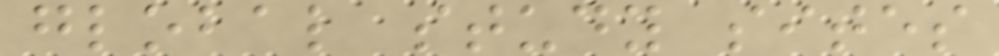global study sites
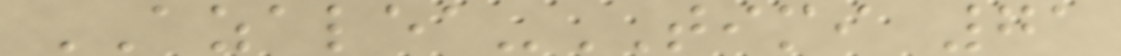AZALEA-TIMI 71
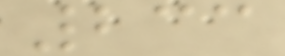233
